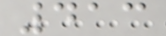413
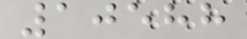10588
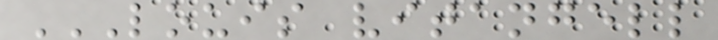LOUIS VITANGELL
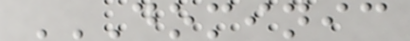DOMINIC
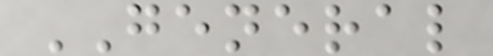GENERAL
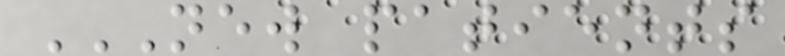NEW PATIENTS
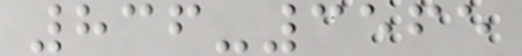836-3565
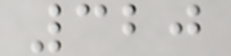320
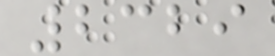2329
